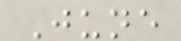June
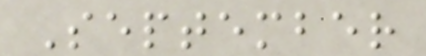September
